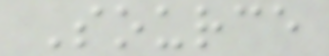Source
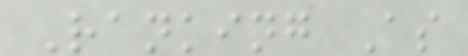Ranking As
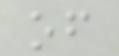of
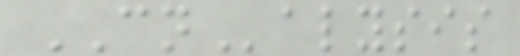CNalysis
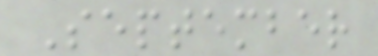September
